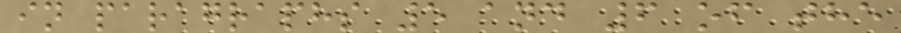in paragraphs 5 and 6 of the
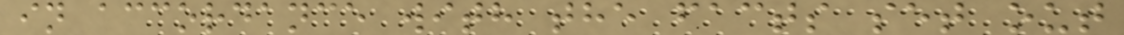in accordance with the facts set out
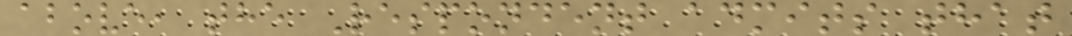above, the Respondent admits that
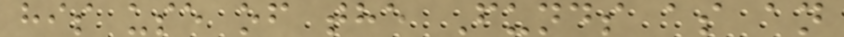his use of the Funds as an
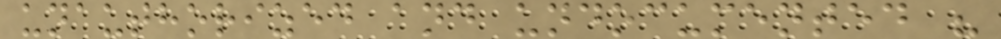unauthorized and undocumented "
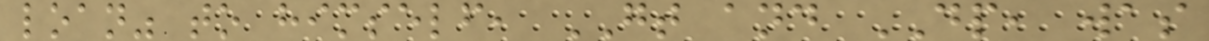loan" to himself, GT and DP, was
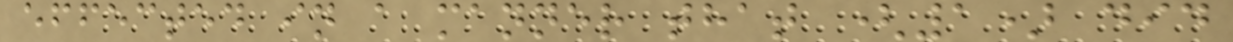effected in a manner that (1) did
